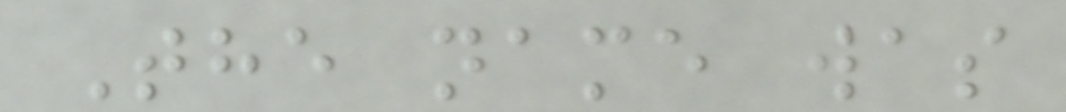The name was
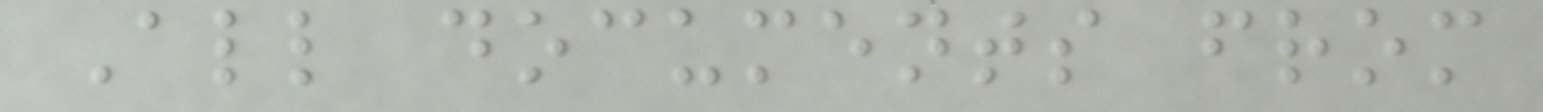All documents from
